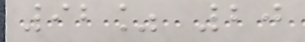92% 20
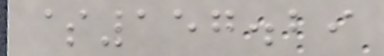$157.29
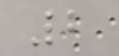2
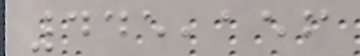445,156
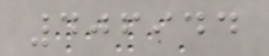406944
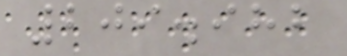209.982
